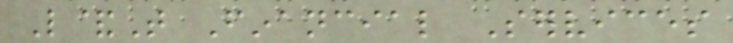L&T Financial Services
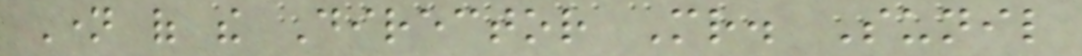Name of the Director Mr. Sunil
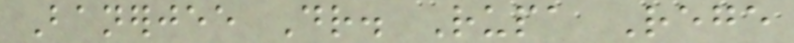Banerjee Dr. Rupa Rege
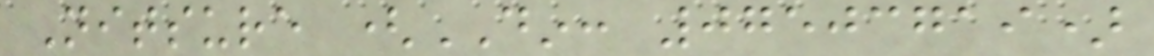Nitsure (DIN: 07503719)
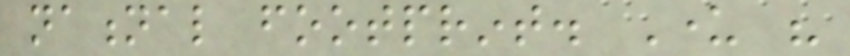national footprint. Under his
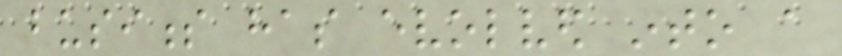business has evolved into a
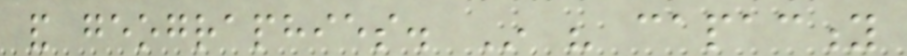and geographies. In his capacity
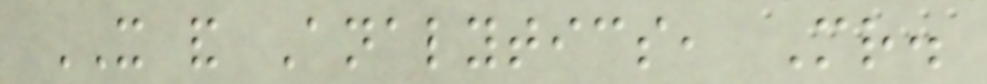IT and Analytics, Mr.
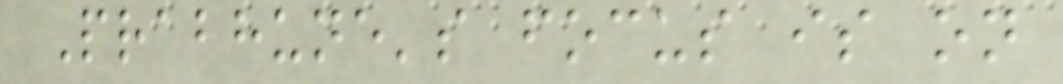Prabhune's focus is on
